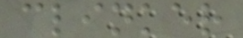clinker
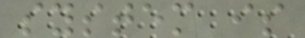system is
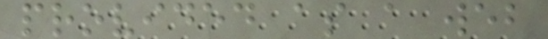provided as a web
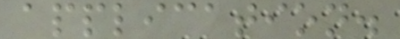application.
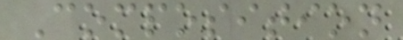Composition
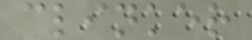clinker
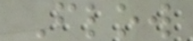Flow
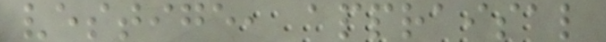vestige, appraisal
